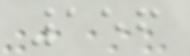156
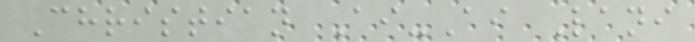Christian Ai-Ai Lani
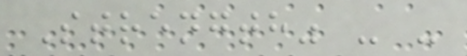Strength" - -
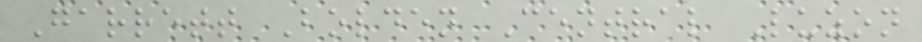Garrett Bolden Central Luzon
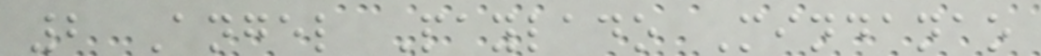2 Angel Paylado Mindanao
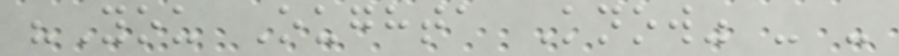"You Oughta Know" - -
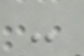-
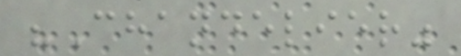"Chandelier"
